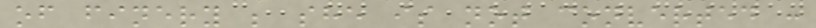of finery ; she is not converted :
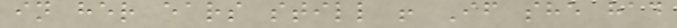in her ears still ! If she had
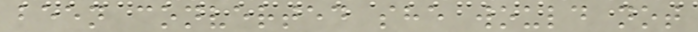been converted she would not
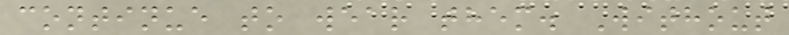continue to wear them. Without
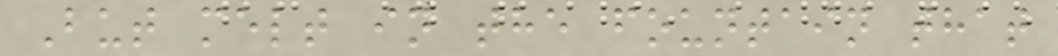But melt in the fountain that
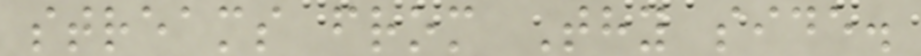streams from Thy side.
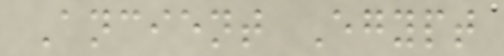Ancient Egypt
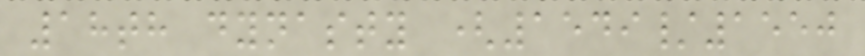18th dynasty (1549/1550
